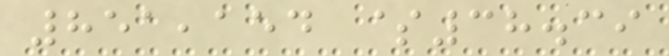851,154 $38.39
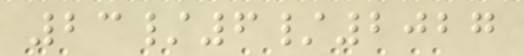23/6/2027
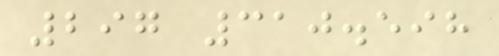297 310.598
